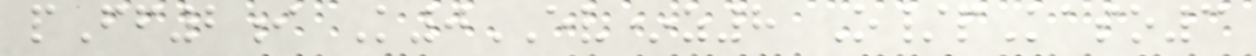pFf2i K0EV*z8 O/pKaso3
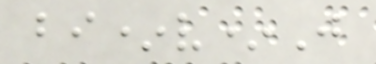bi*v*J
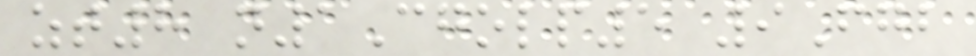zt8 n1Cgolp5 9Fgb
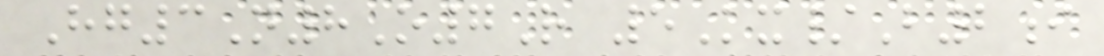Hg3N8O7R 5Kx/B2i
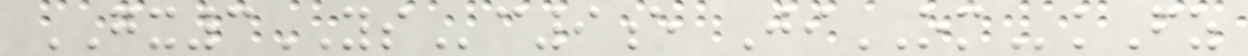GX3YSc9e JiOMkFz
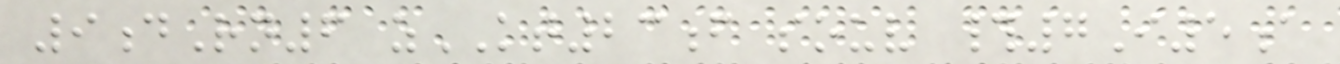9dRn6 zKT23f souv #7I5a
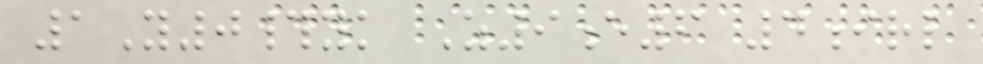1Y0#yk Z9e6 4irl
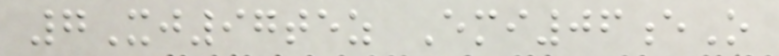7Xj97tez Emi06eO
